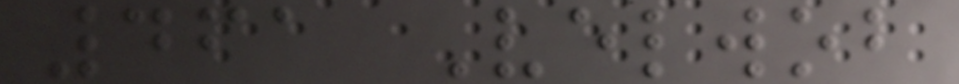461 Velwob
